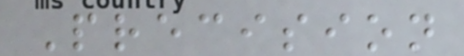Precision
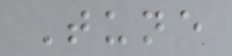Tune
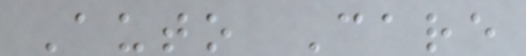Auto Care
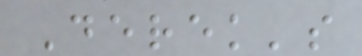Derek's
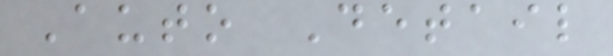Auto Detail
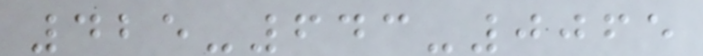425-643-0065
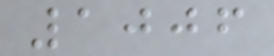1006
